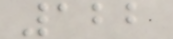122
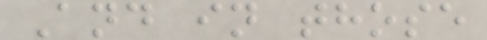And in those
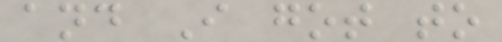and I got to
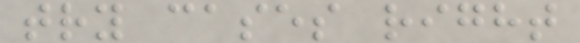try cases right
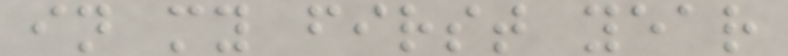in my first year
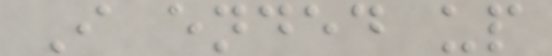I ended up
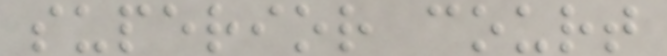superior court
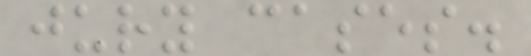jury cases.
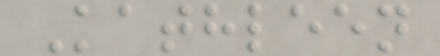Kathleen
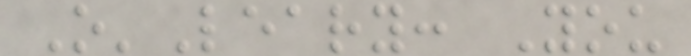O'Leary: You
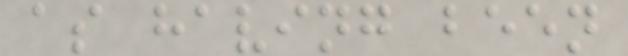as having been
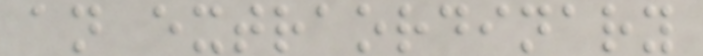an extraordinary
